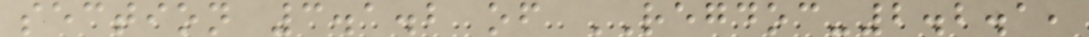section 3.1.2 of REGDOC-2.2.1,
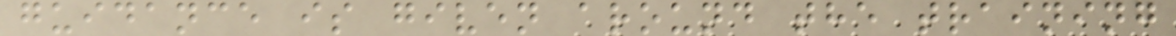guidance is given around the training
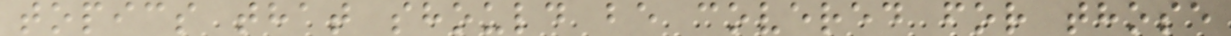topics that should be covered for those
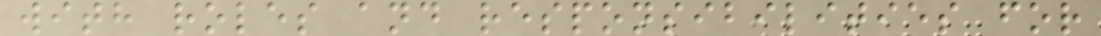with roles and responsibilities for
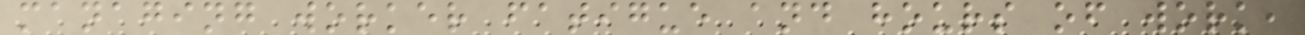managing worker fatigue and hours of work,
